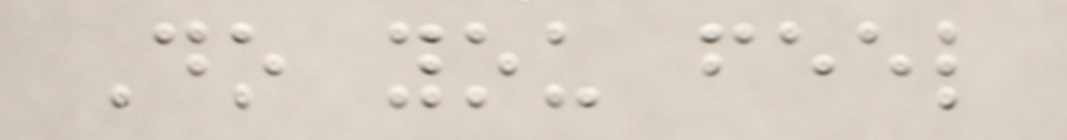Do you feel
